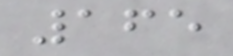165
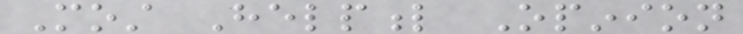Most Helpful Opinion
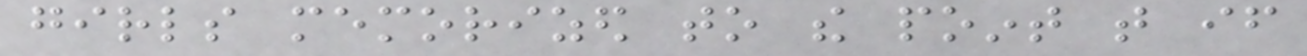girls memorized to the point that if
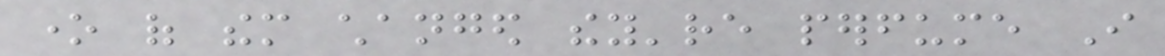one of them changed they're perfume I
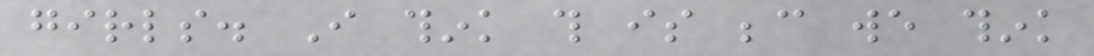girls. I think this is because we think
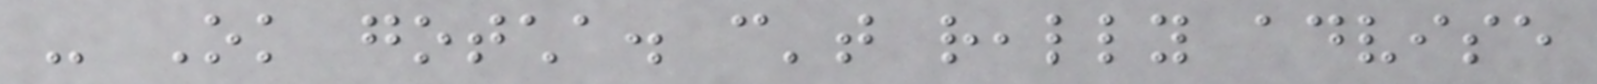- Ok gotcha. can't really advise
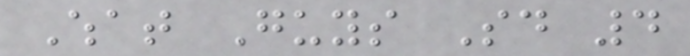What Guys Said 4
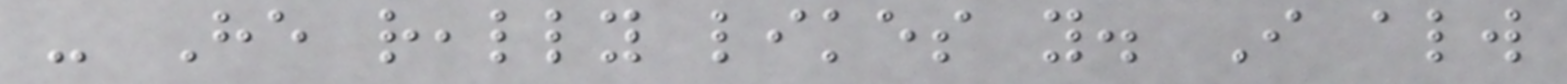- He really likes you. I always
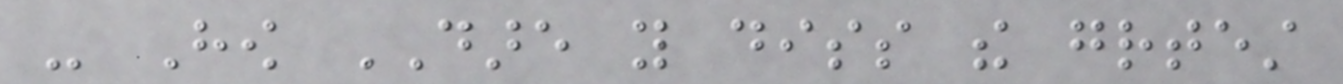- How DARE you diss the greatest
